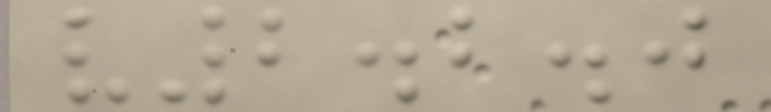v2.2.0
